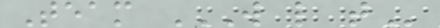Team W L T
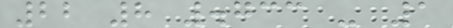22 8 .733 - 1
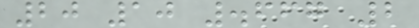20 10 .667 2
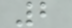2
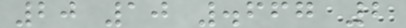20 10 .667 2
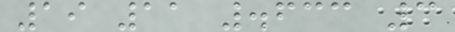19 11 .633 3
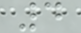4
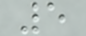5
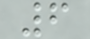6
